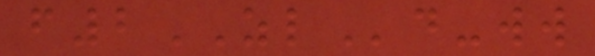f2ZLd-ww
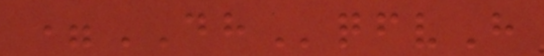=DHqfvH
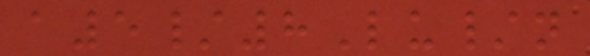a5/8Lu/n
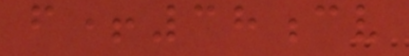f+38cv
